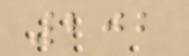202
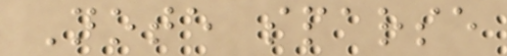Note sparse
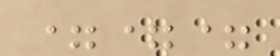===
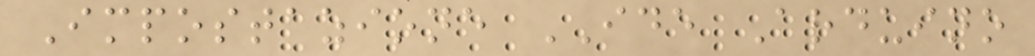Impostazione IDE Arduino
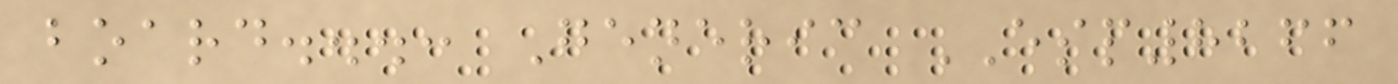board...: Generic ESP8266
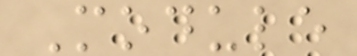Module
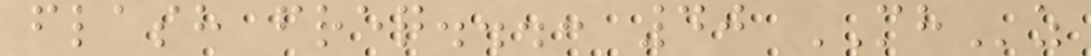flash freq...: 40 MHz
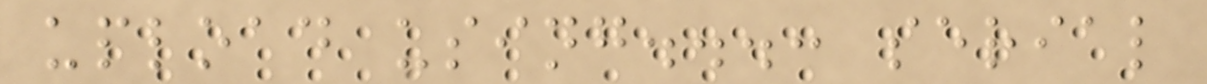upload using...: serial
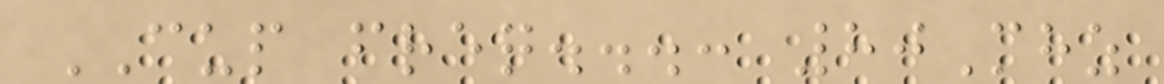CUP freq...: 80Mhz
